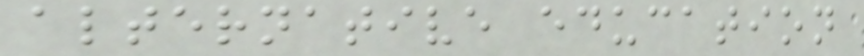alternative education
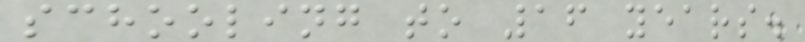schooling to 16 years.
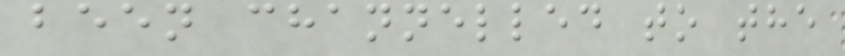been channelled to the
